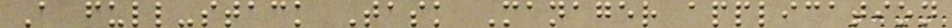A full-stack Task Manager application
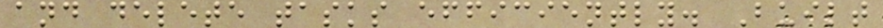and delete tasks efficiently. Built
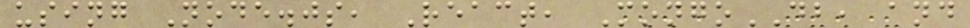using Node.js, React, MongoDB, and
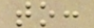to:
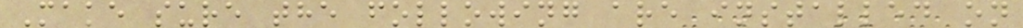Make sure the following are installed on
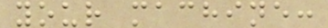your machine:
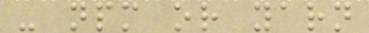- npm or yarn
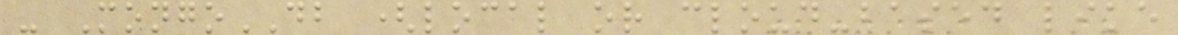- MongoDB (local or cloud-based like
